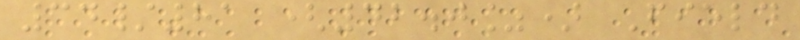34/81 (42.0%) Field
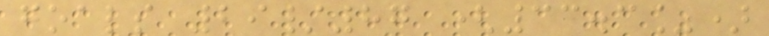goals 29/87 (33.3%)
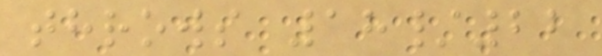throws 18/22
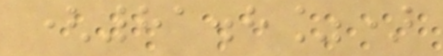(81.8%)
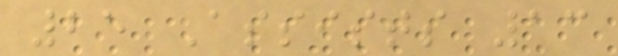25 Assists 13
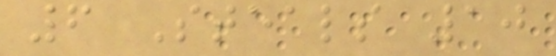6 Steals 10
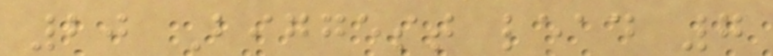20 Biggest lead 7
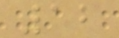12
